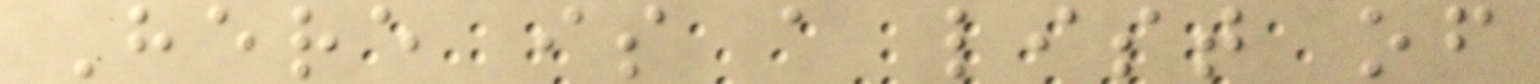Here is a list of
